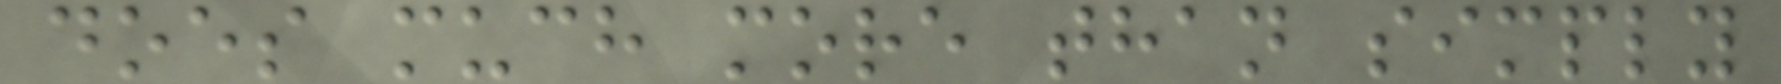does much more than simply
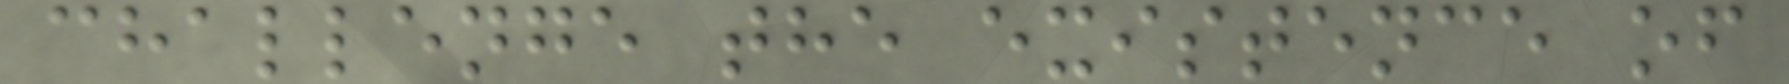challenge the existence of
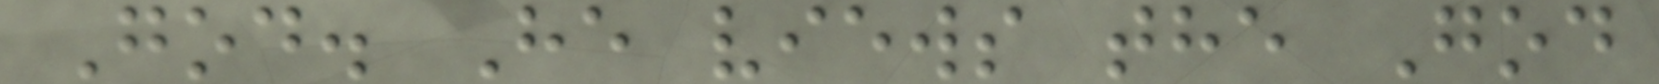God. He views the God
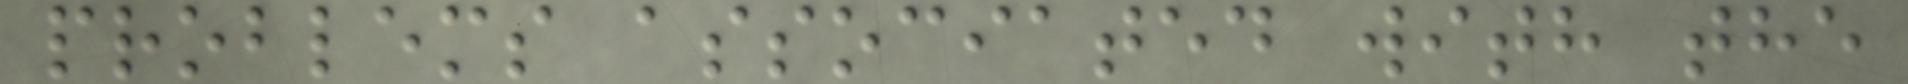problems associated with the
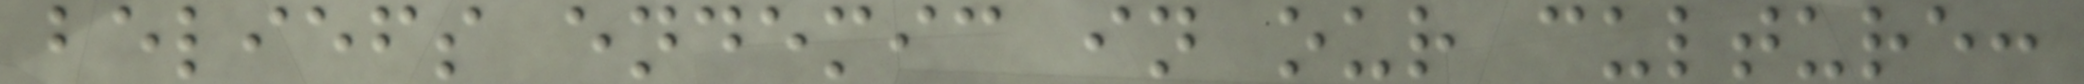beliefs endemic in our culture:
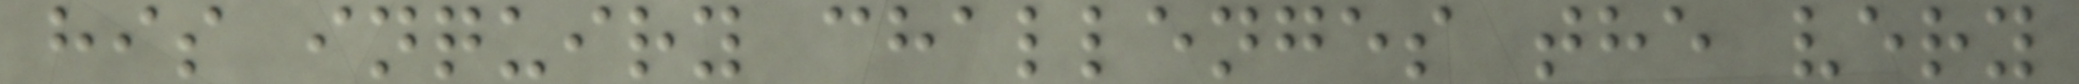his inquiry challenges the very
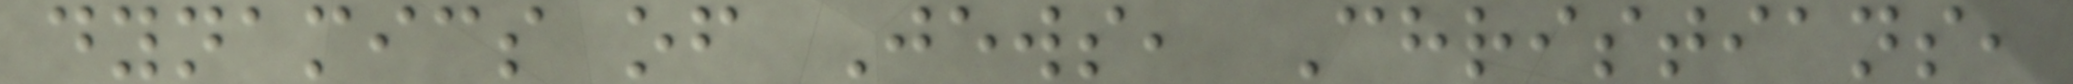dynamics of Jews, Christians,
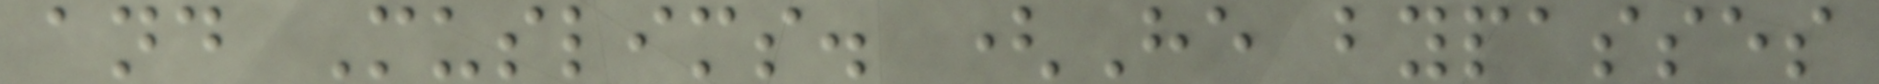and Muslims. (He bypasses
